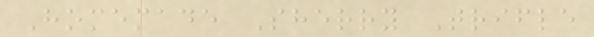Homemade Sherry Trifle
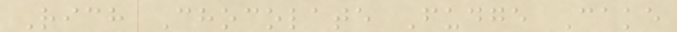Rich Chocolate Fudge Cake
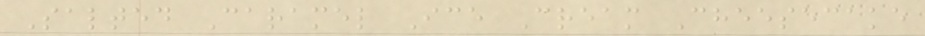Salted Caramel Ice Cream Cheesecake
